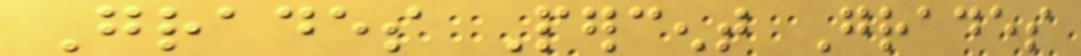Grades Percent Grades
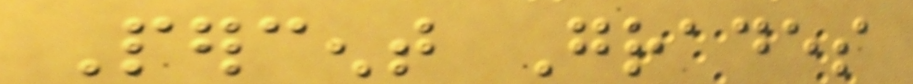Percent Grades
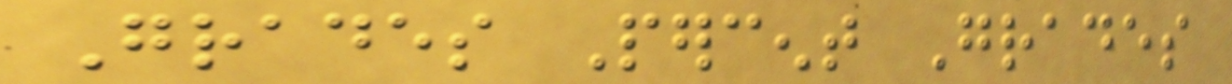Grades Percent Grades
